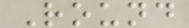Round
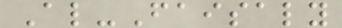Al-Faisaly
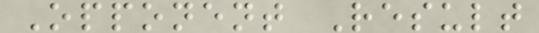Opponent Result
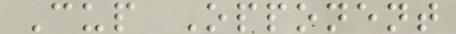Cup Opponent
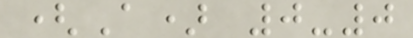(A) 0-0
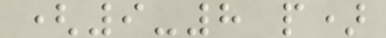(9-8 p)
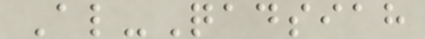Al-Qadsiah
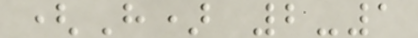(H) 2-1
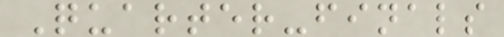Quarter-finals
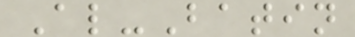Al-Batin
